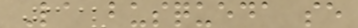La busqueda se
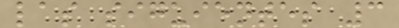las siguientes 3
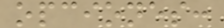opciones:
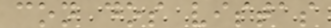con dos vistas
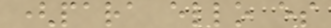(para ello es
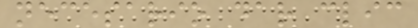necesario dar clic
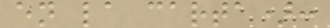en la carta):
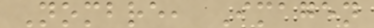Nombre, Imagen
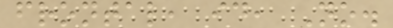frontal, id, No.
